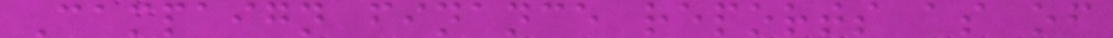Campaign finance reports as of
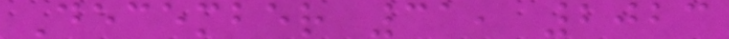December 31, 2023
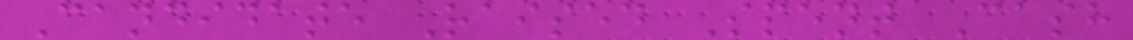Candidate Raised Spent Cash
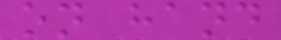on hand
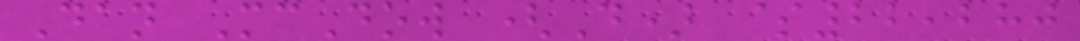Dan McDow (D) $22,280
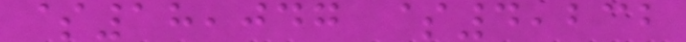$18,047 $4,232
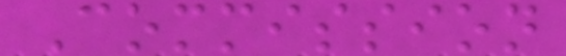Commission
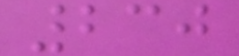230
